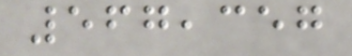567,357
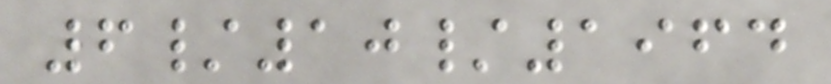6/10/1964
